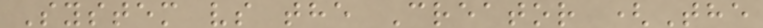System vs the Creator (The
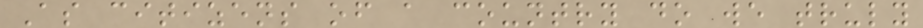As citizens of a country do we truly
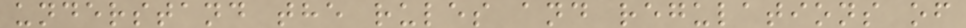understand the rules and regulations of
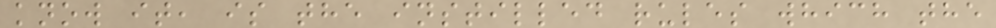know it, is the instilled rules which the
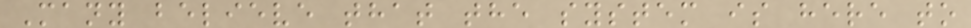Many believe that the system is here to
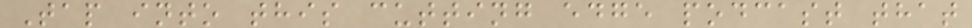Tap into this cutting edge podcast that
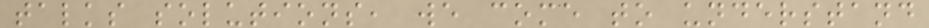talks solutions, we come to understand
